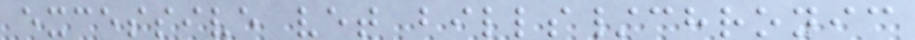excessive vet bills/chronic
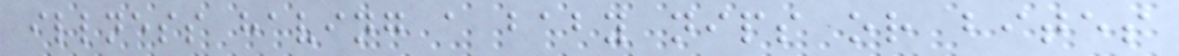illness having a baby nips or bites
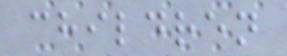children
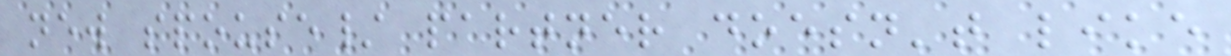new spouse/ partner doesn't like
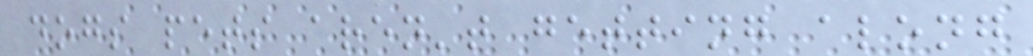dogs pets aren't getting along
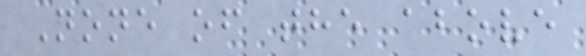None of the above
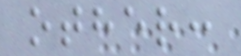other:
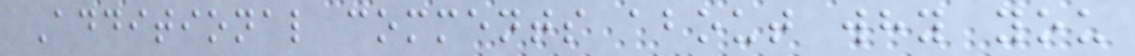Additional comments about why you
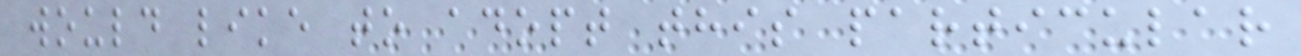would like to adopt this particular
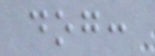dog:
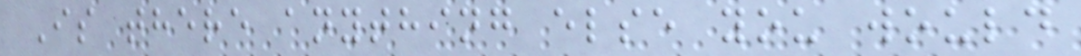Is there anything else you would
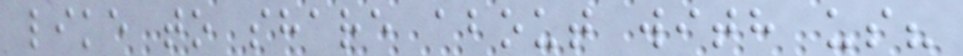like to share about with us?
